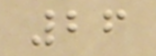26
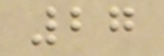27
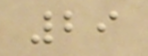29
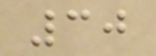30
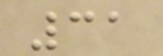31
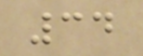34
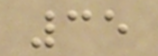35
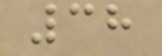38
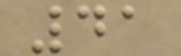41
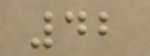42
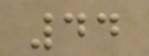44
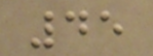45
